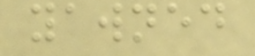yawned
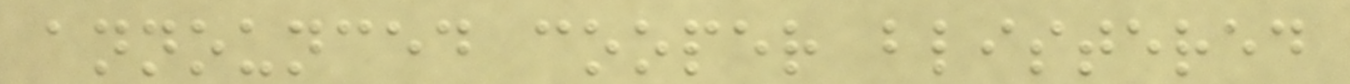announced cooper blistered
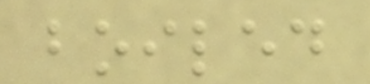boiled
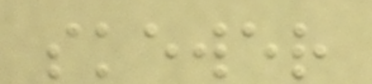skewer
